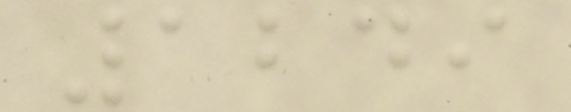1249
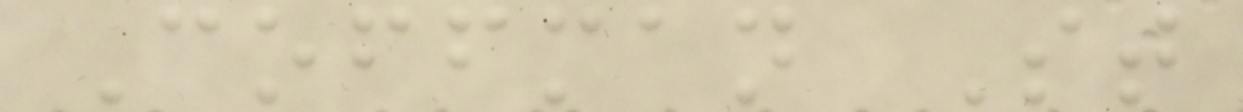Coffman St
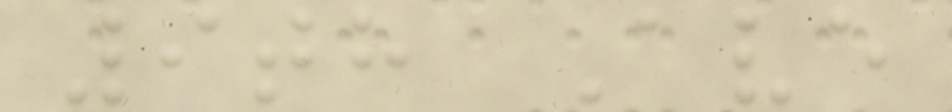9th Ave
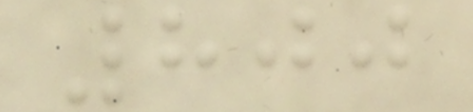800
